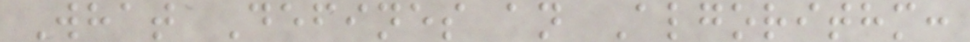What Defines an Algorithm:
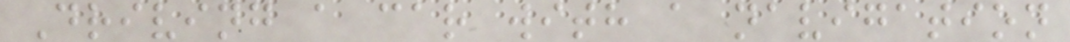Driving a car with a navigation
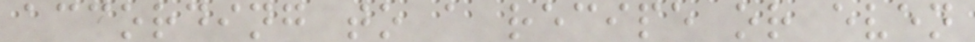according to a recipe or even
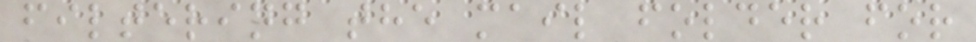filtering the mail folder for
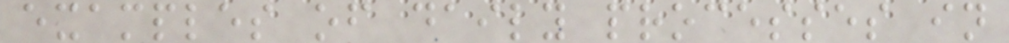examples of daily processes in
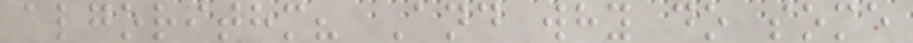algorithm? And why do some
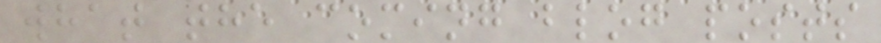what the coming blog posts
